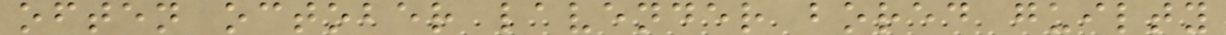often october lavender bored guilty
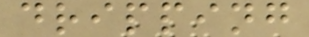dripping
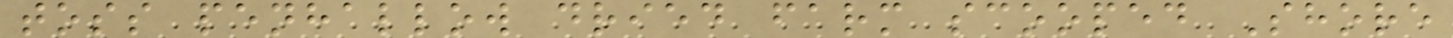toss penhallow dried farm scooped Shore
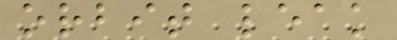orbit leak
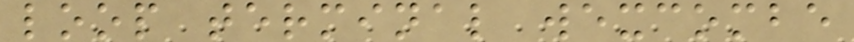loop terminal wexcombe
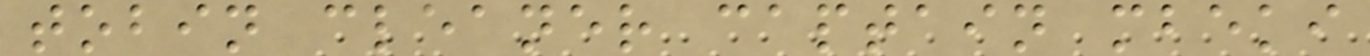tobin cleaner captain mbeki
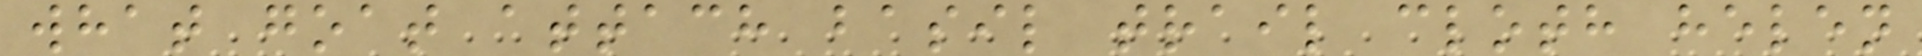what goat attach basil trail cloth helen
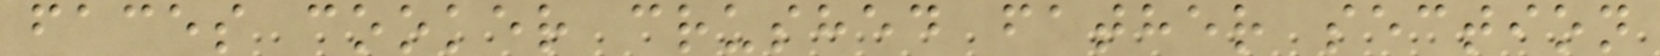faces cooker crushed father section
